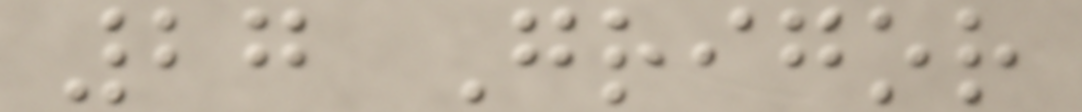27 Grigor
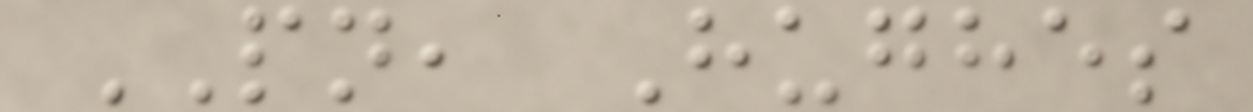PN, Hughes
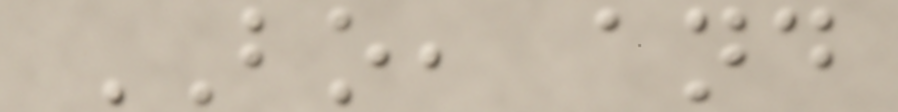BO, and
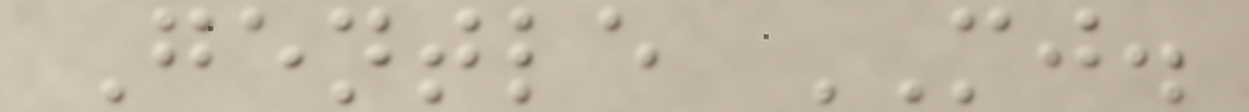Gentle MJ.
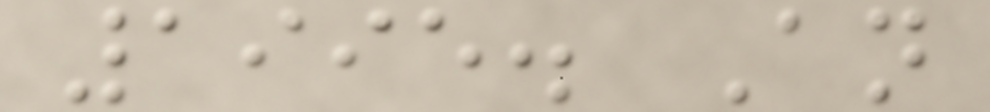1995. An
